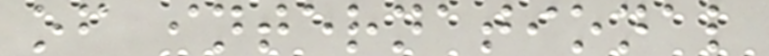of international
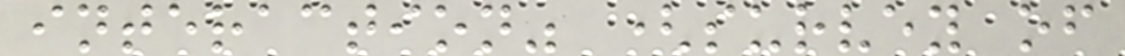interaction" (survey of
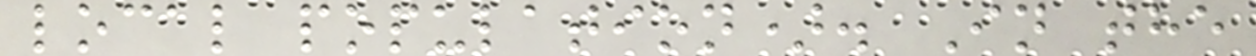local population). In the
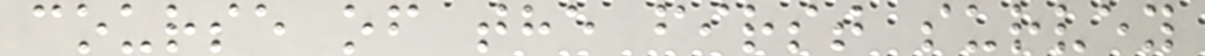course of the first survey
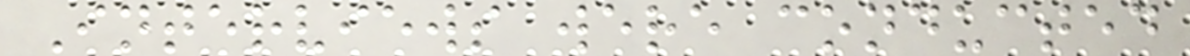Interviews were conducted
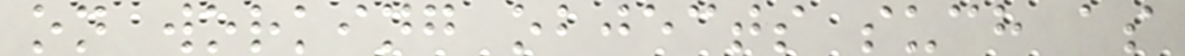on working objects such as
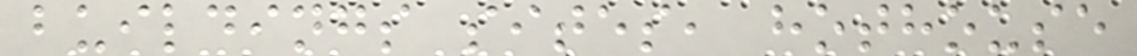buildings sites, hothouse
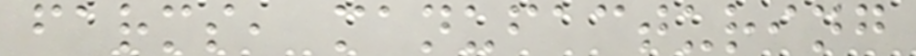farms, manufacturing
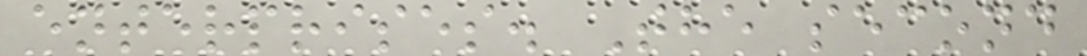enterprises. The second
